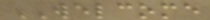WELCOME
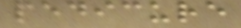pedicure
